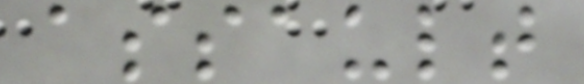assault
